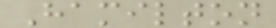Hamilton
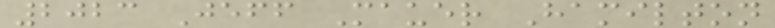2023 Jeff Mauer Hamilton
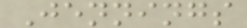Jennings
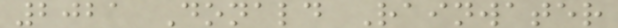2021 Donald Rainwater
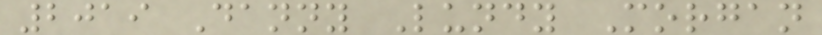2019 Danny Lundy Morgan
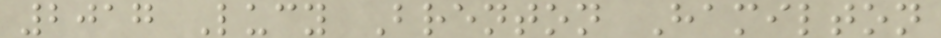2017 Lucy Brenton Hamilton
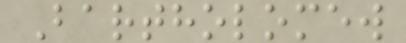Bartholomew
